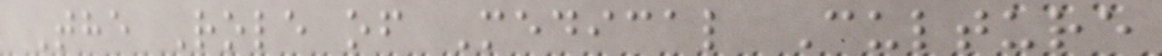The Role of Medical Culture
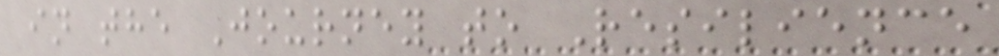in the Journey to Resilience
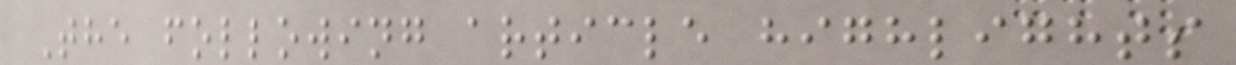The following article highlights
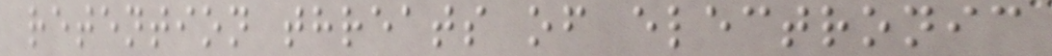retention threats of electronic
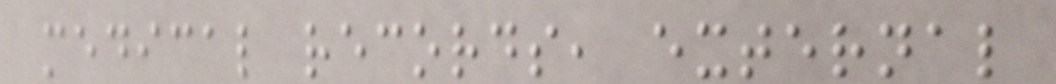medical records, external
